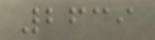2639
